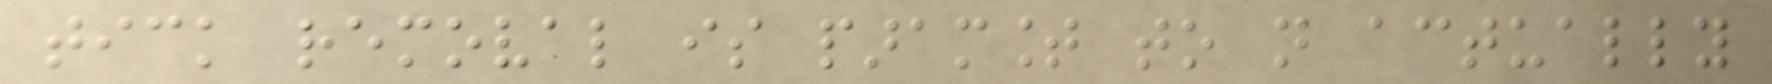tick removal is paramount to not actually
